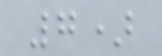7)
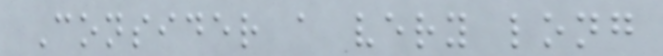Consider a very long
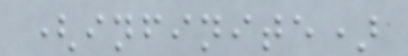(infinite)
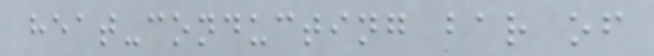heat-conducting bar of
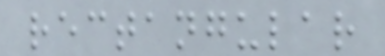rectangular
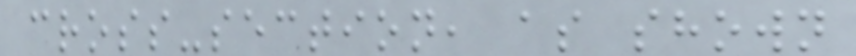cross-section, as shown
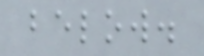below.
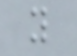y
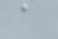a
